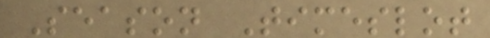Season Timeslot
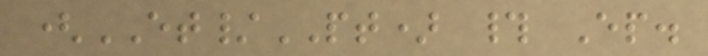(ET/PT) # Ep.
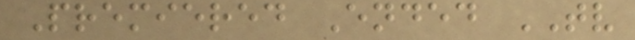Premiered Ended TV
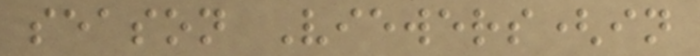season Viewers(in
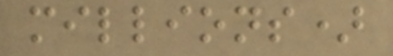millions)
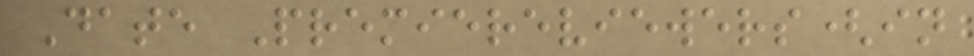Date Premiereviewers(in
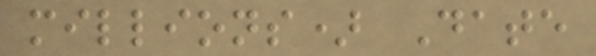millions) Date
